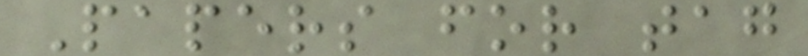Papers for tag
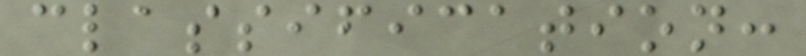classification:
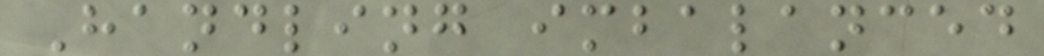Handling imbalanced
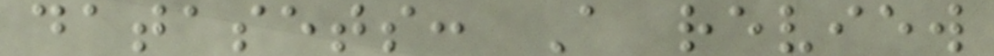datasets: A review
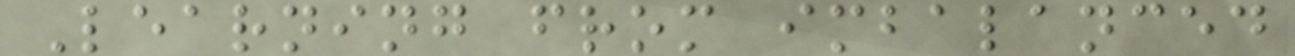Learning from imbalanced
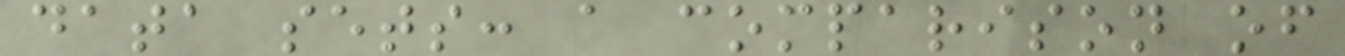data sets: a comparison of
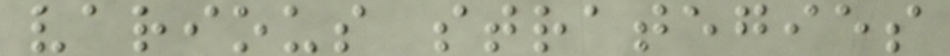various strategies
